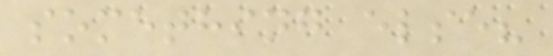something else?
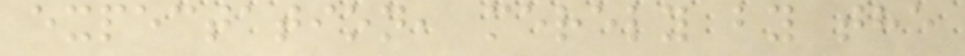expectation, merely by the
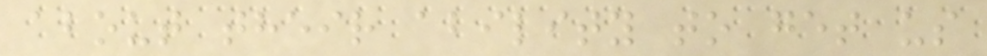about their ability to get us
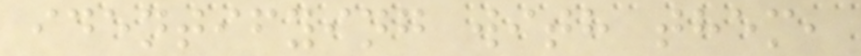identifying with them,
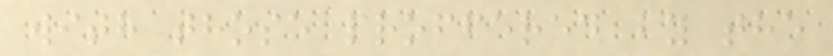with those proffered by the
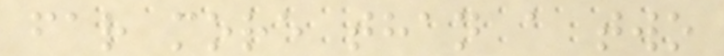far more than a two
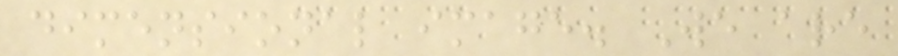dimensional image. We are
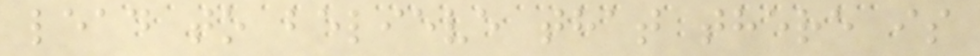lead to believe that there is
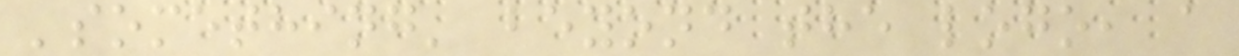'something' beyond the logo, a
